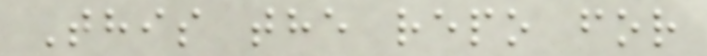This the repo for
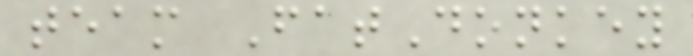team FatDonkey
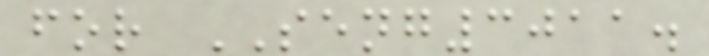for SENG3011.
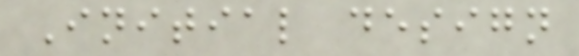Initial design
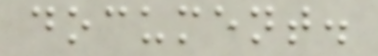document.
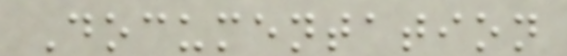Documentation
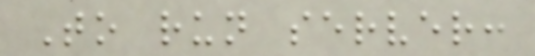To run server:
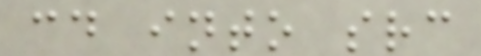cd into src
